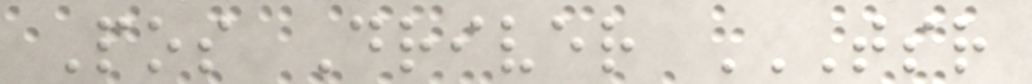Pos Driver TSR
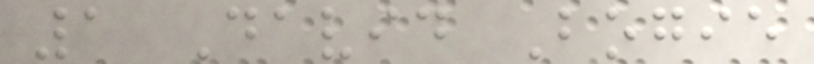1 David Bogie
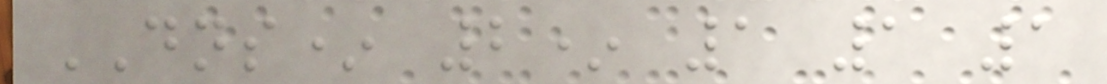DNS* 2* 1 1 1
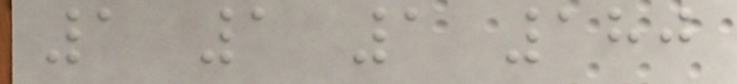1 1 1 180
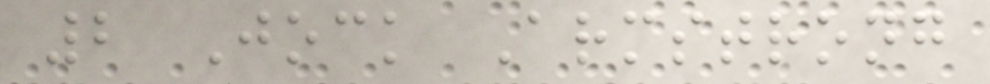2 Jock Armstrong
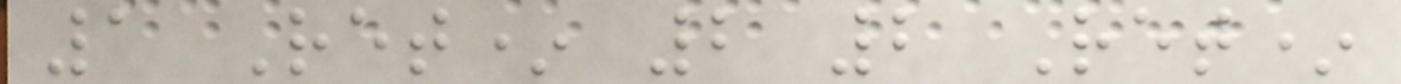1 Ret* 2 2 Ret*
